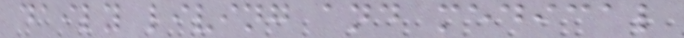daily living and medical
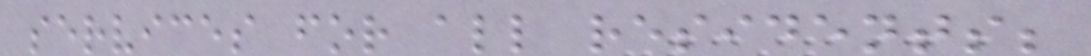services for all residents;
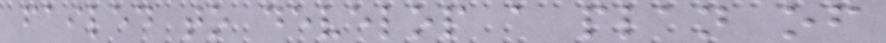failed to develop a plan of
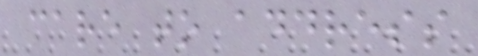care to address
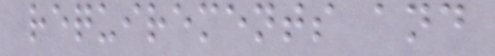requirements and
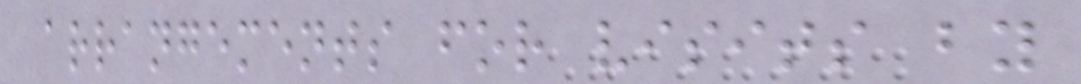arrangements for visits by
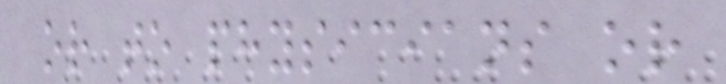or to physicians or
